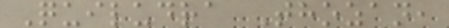Quiludra Thozan,
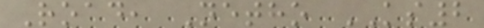Road, Netho KS2
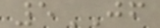5JF
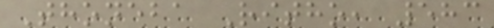Thoneba Ritho, 583
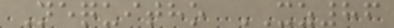Nequitho XZ86
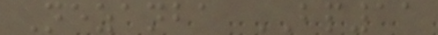Nezanba BP11
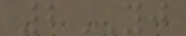2YJ
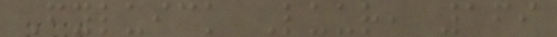Fyluick Luur, 169
